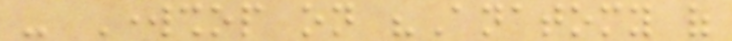- Workshop on "Anatomy of
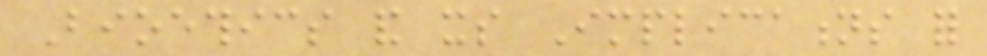Bioethics and its Implications for
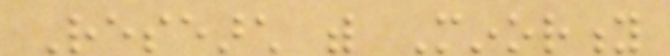Research with Minority
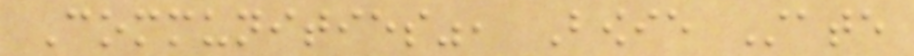Communities", Bowie State
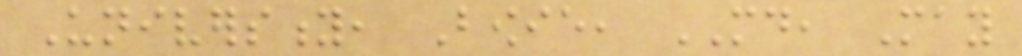University, Bowie, MD, May
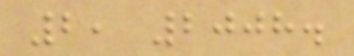2, 2008.
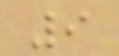9
